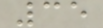35
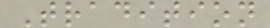Tradition
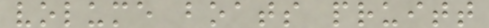volume boats pruitt
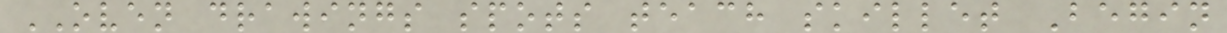OVEN drawings spots teach skillet Begin
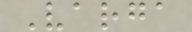Varga
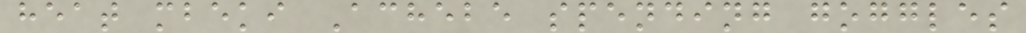heat mbeki Achebe spending goggles
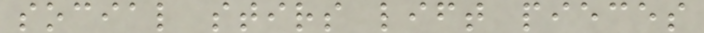social stirs lift pieces
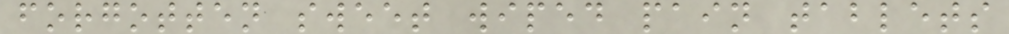forgotten sweet wiped pain tablets
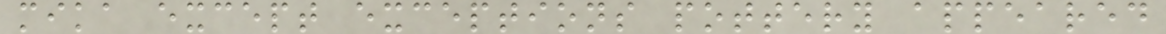mika except exceptions pottery appeared
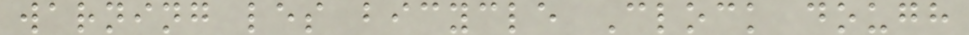warning les bicycle Clock dough
